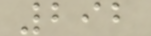292
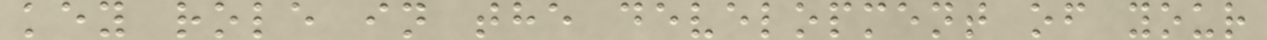key role in the development of your
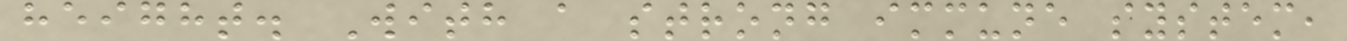height. With a strong immune system,
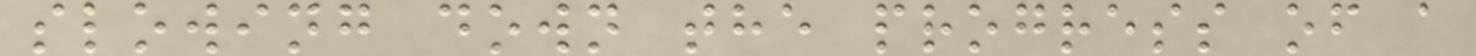slowing down the progress of a
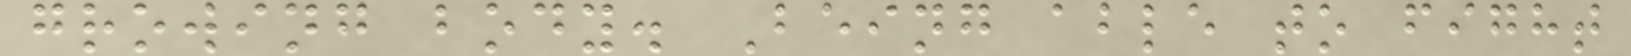growing body. Being able to fight
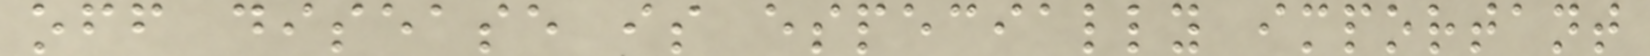off disease is especially important
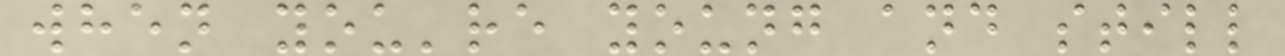when you're young and still
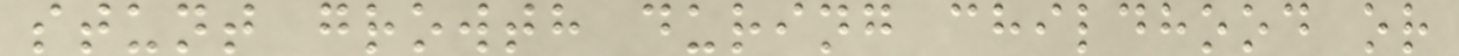stunt growth during childhood or
